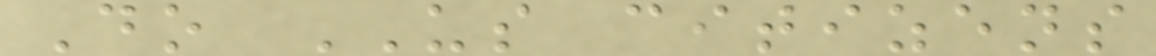Do US citizens
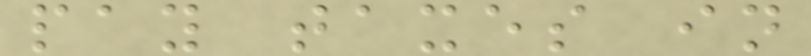pay taxes in
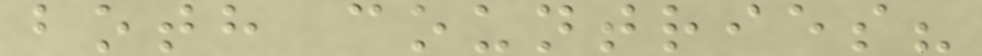both countries?
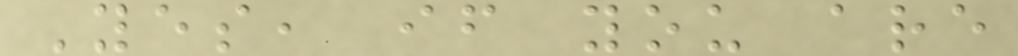Yes, if you are
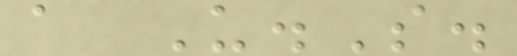a U.S.
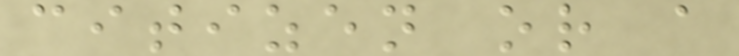citizen or a
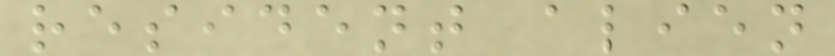resident alien
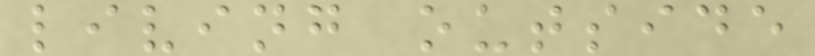living outside
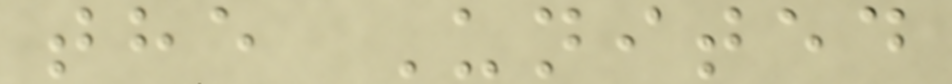the United
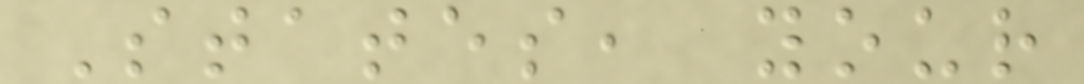States, your
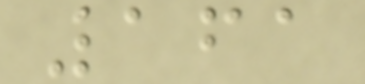161
